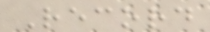Record
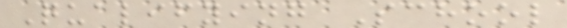Qualifying School
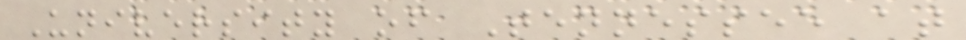University of Tennessee at
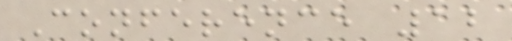Conference 12
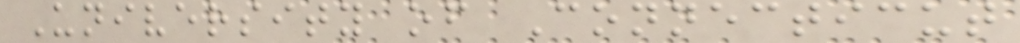University of Connecticut
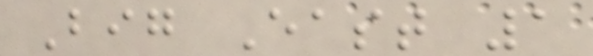Big East 1
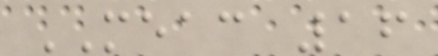MEAC 16
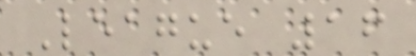League 16
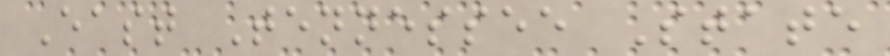East Tennessee State
